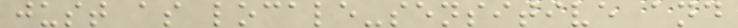just as locale-sensitive and
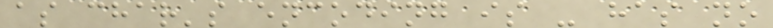as char's encoding is - has no
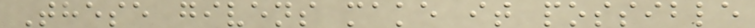These givens make it possible
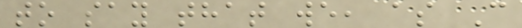to say that we, as C
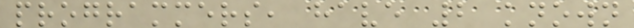programmers, have 2 known
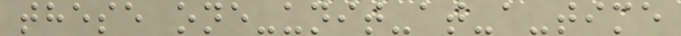these one-unit-at-a-time
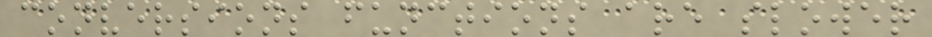conversions functions are slower
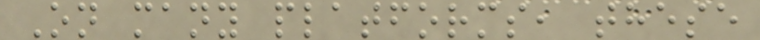On many platforms, these
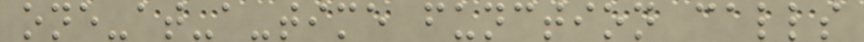one-at-a-time function calls
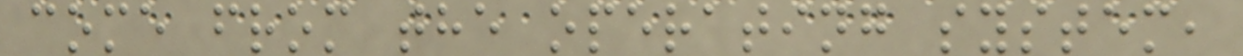come from the operating system,
